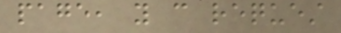page, you can request
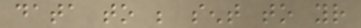data to be sent to your
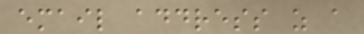email address as a
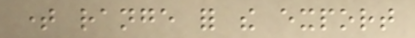time range for the export
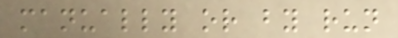manually or by run
